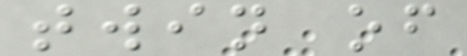twin of
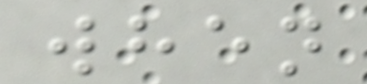when
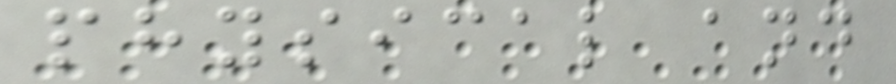physical and
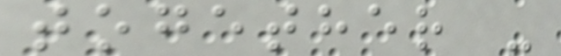together -
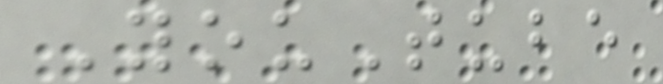YouTube
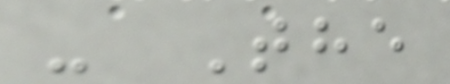- The
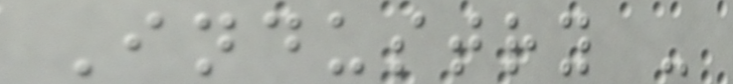Industry -
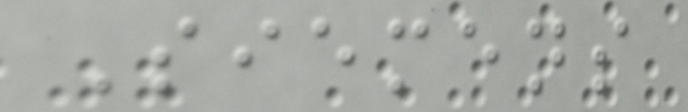Siemens
